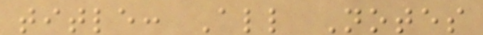title: All Notes
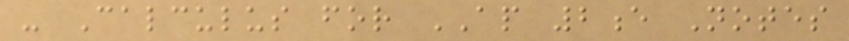- Calculus for AP 2e Notes
